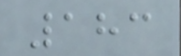183
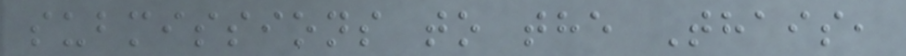submissions to the Thais,
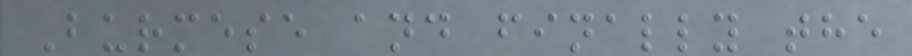Burmese and finally the
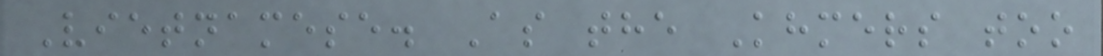Vietnamese. As the Khmers too
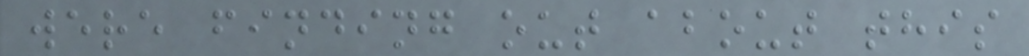were finding out about this
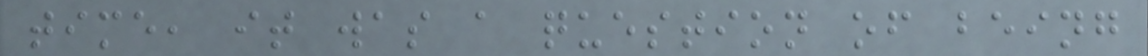time, it was a question of being
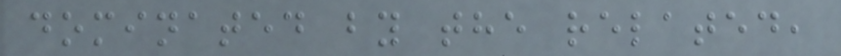dominated by the related,
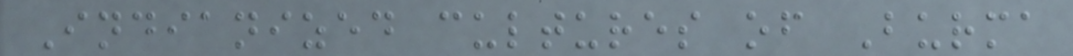Indianized cultures of Burma
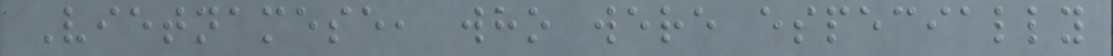Vietnamese, who were especially
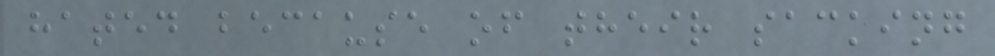hated because of their sacking
